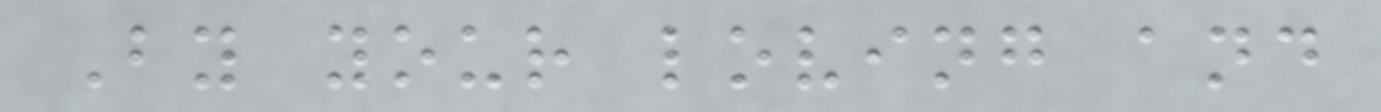By your loving and
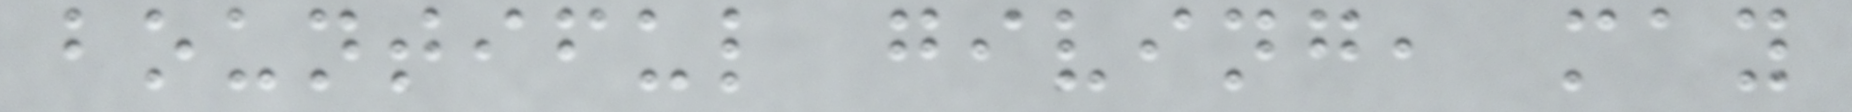bountiful giving, may
